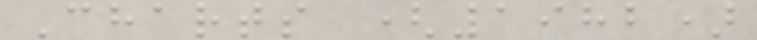Charts (1982)
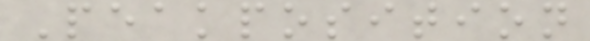Peakposition
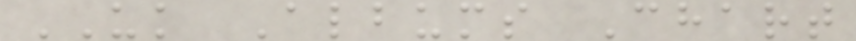UK Albums Chart
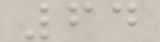64
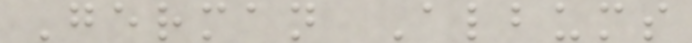German Albums
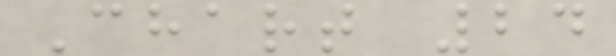Chart 24
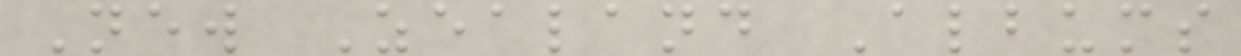New Zealand Albums
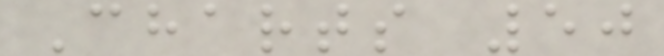Charts 50
